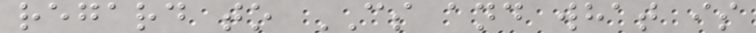regard to CS and what is
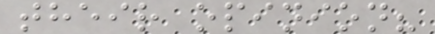their opinion?
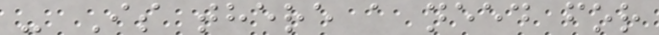- Is there a need for
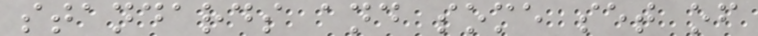standards and some set of
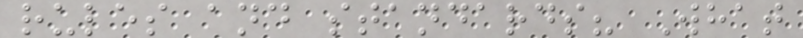rules and standards? What
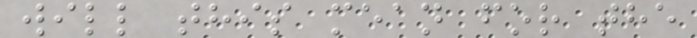will this mean for the
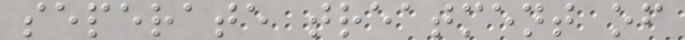seperate treatment of
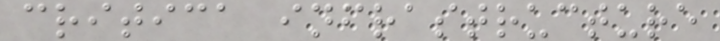critica infrastructure
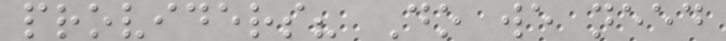providers? Do we need
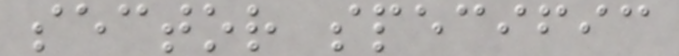sector specific
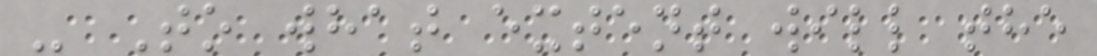- To what extent will the
